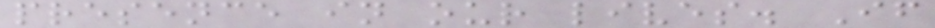presence in our lives. If
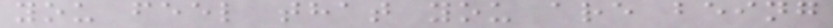you feel that you are being
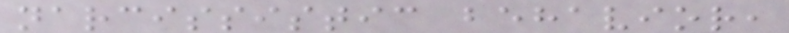narcissistic behavior,
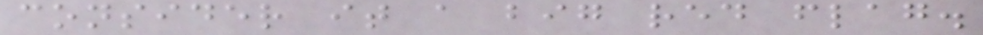consider it a big red flag.
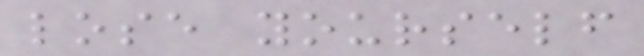lose yourself
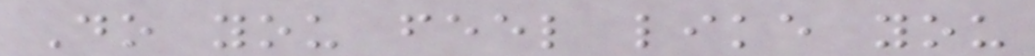Do you feel like you
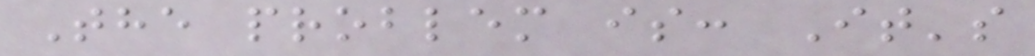The problem is: It's
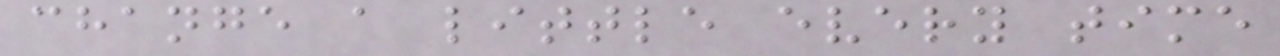change a little every time
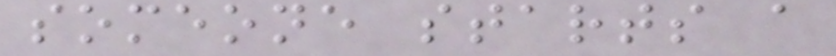someone starts a
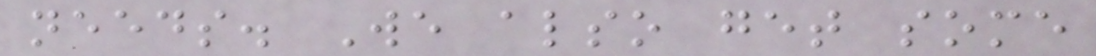needs. We also get some
